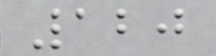120
